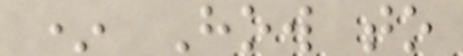* How to
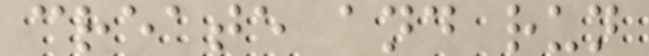create and run
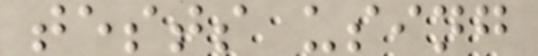tests using
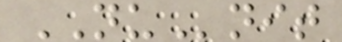NUnit
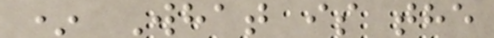* What is the
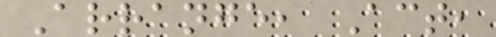Arrange, Act,
